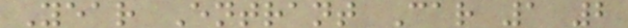Year Entrant Car 1 2
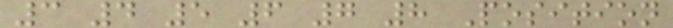3 4 5 6 7 8 Position
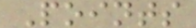Points
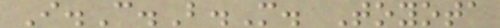I.C.B.M. Toyota
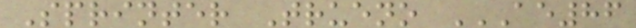Sprinter Trueno AE86
